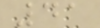41
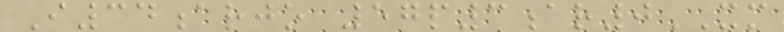I34arjo 57p3ar0XM
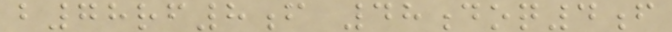b78rf8f 48doq4f
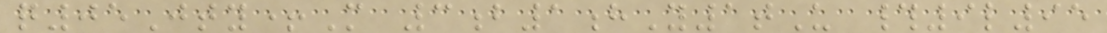q05Jty+M 3b1hY1tU #9l95
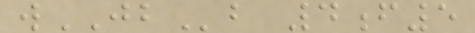wJBb 4f5
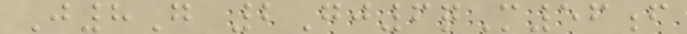J8G 2Gj6qM56f
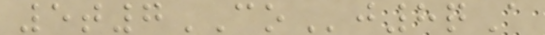5t7COj8qA
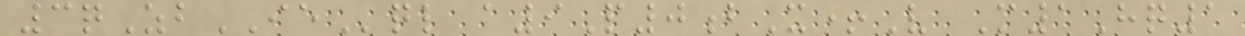3qZbIEql a9P0bX+V M1Hq1
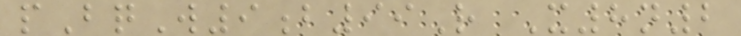pBqW9b99R X8n2
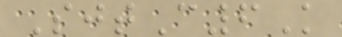SjtC6K
